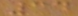34
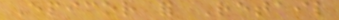Epicor for Retail
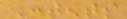Contents
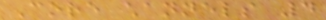Core channels 4
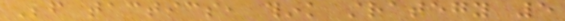Before tactics, think strategy 5
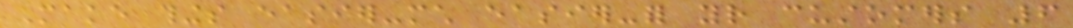Make things easier-much easier-for your customers 6
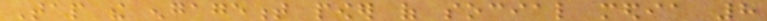Tap the engagement power of social media 8
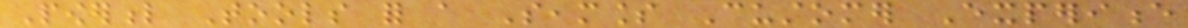Powerful Tools for a Seamless Customer Experience
